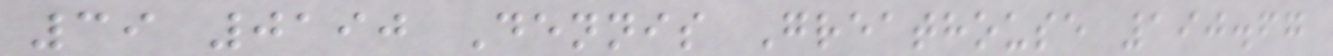39 0190 Dennis Greathouse 190.67
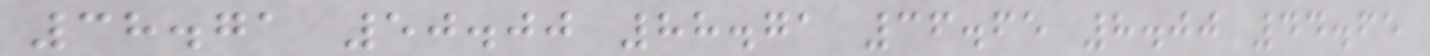38.71 50.00 88.71 36.65 8.00 44.65
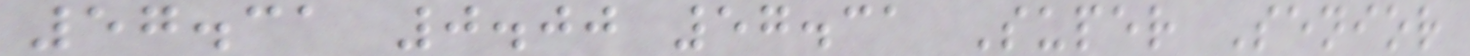57.31 0.00 57.31 Super Senior
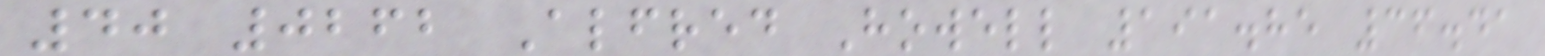40 0262 Alfred Howell 191.85 36.41
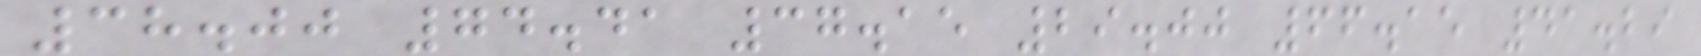38.00 74.41 37.15 29.00 66.15 41.29
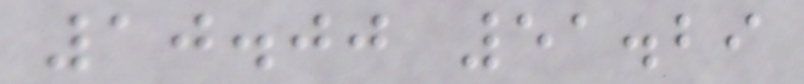10.00 51.29
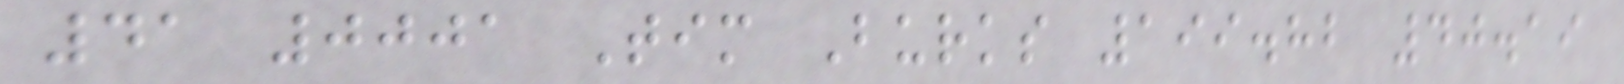41 0001 Tim Burks 199.82 40.19
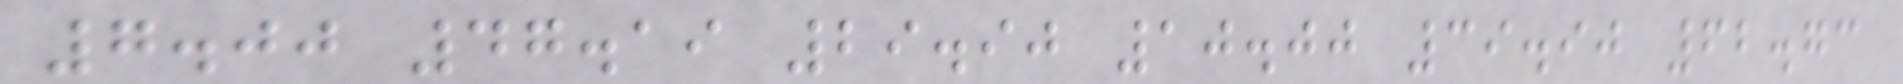7.00 47.19 29.90 10.00 39.90 62.73
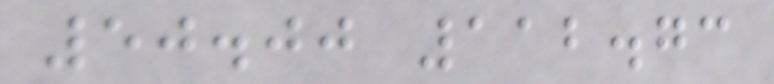50.00 112.73
